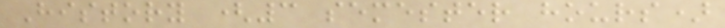History (3 semester hours)
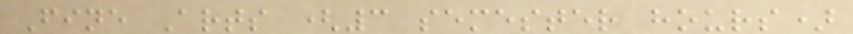Fine Arts (3 semester hours)
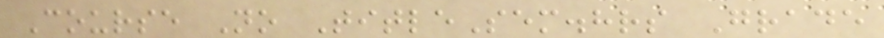Course No TitleSem.hrs Grade
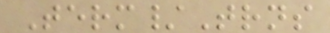Term/Trns
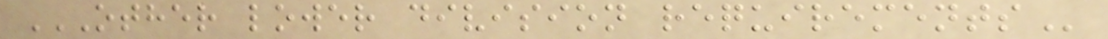OTHER LOWER DIVISION REQUIREMENTS
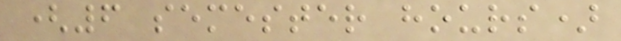(6 semester hours)
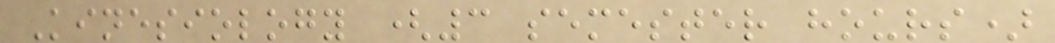Kinesiology (3 semester hours)
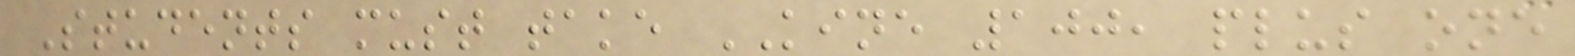Students must take KINE 100, plus one
